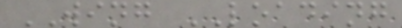WING LOADING
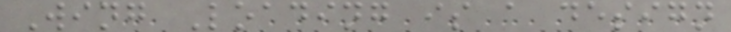Wing Loading is a design
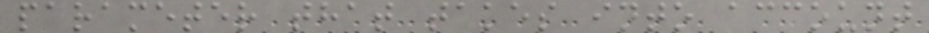parameter that takes into account
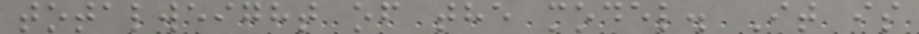totalweight of the model. It is
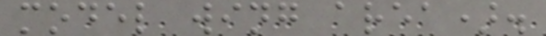model wing area).
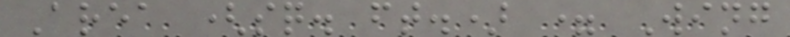Area (sq. ft.) = Wing
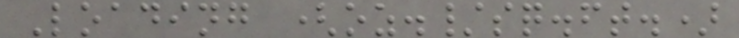Loading (oz./sq.ft.)
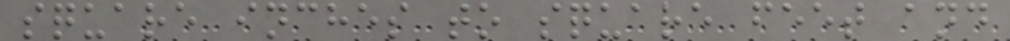square inches to square feet and
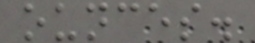ounces.
